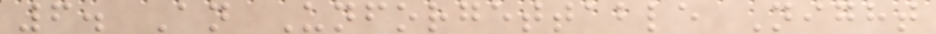6. An Unforgettable Night
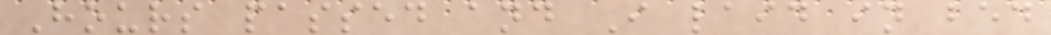Hours passed and I laid in bed
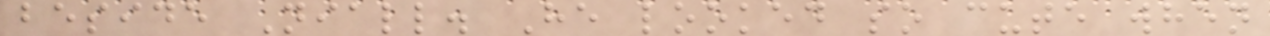beside Niall. He looked so cute when
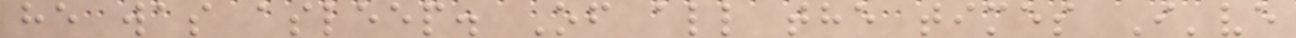he was asleep. Of all the times I've
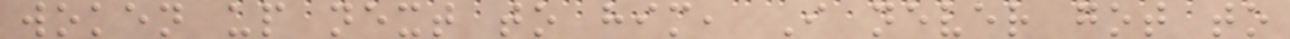woken up next to him, I never got to
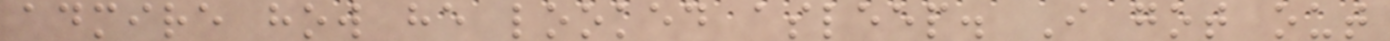admire how he looked asleep. I got out
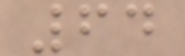64
